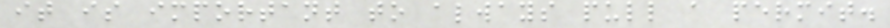it is important to always pull a permit.
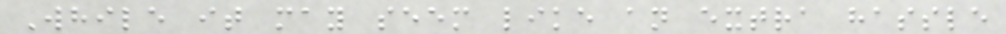While it may seem like an extra hassle
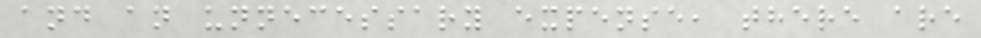and an unnecessary expense, there are
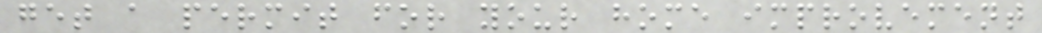get a permit for your home improvement
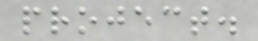project.
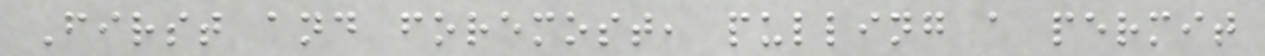First and foremost, pulling a permit
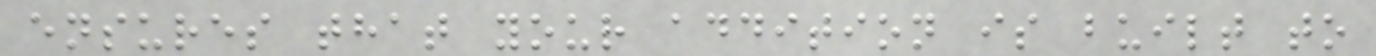ensures that your addition is built to
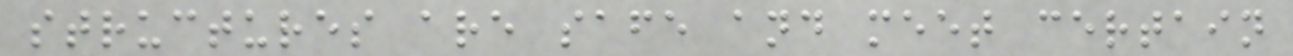structures are safe and meet certain
